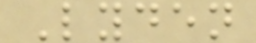Lyden
